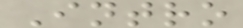Intro
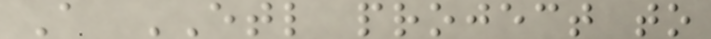A ETL project to
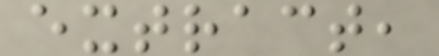extract,
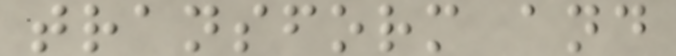transform and
